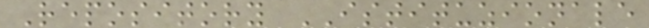Repository ISTITUZIONALE
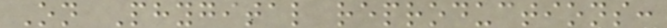On Phygital reproductions:
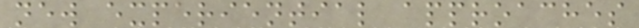new experiential approaches
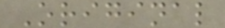Original
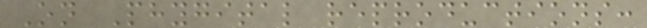On Phygital reproductions:
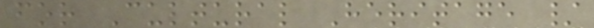for Cultural Heritage /
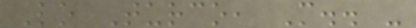Lo Turco, M.. -
